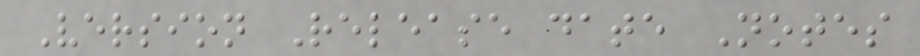Version Release date Notes
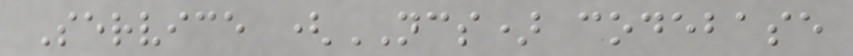Service (NCS) codebase
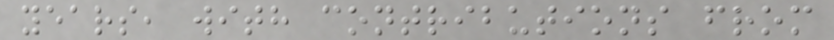years, with contributions from
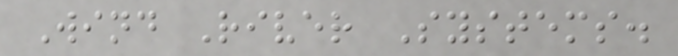Wind River Systems.
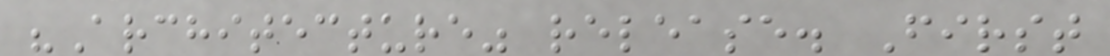"Architecture" release. First
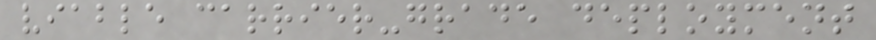viable carrier-grade deployment
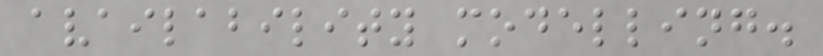availability modelling.
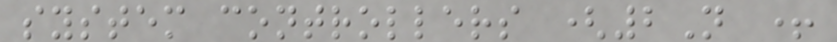system controllers (2N +
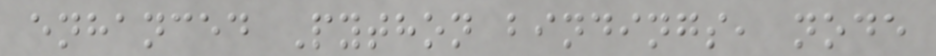enhanced Python bindings, node
